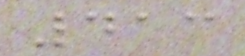413
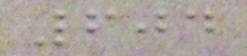604
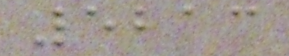5213
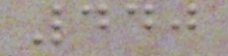440
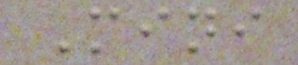Mini
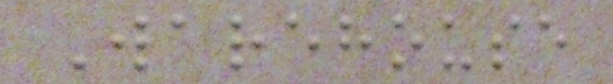Warehouse
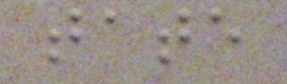tate
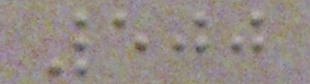500
